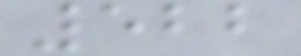522
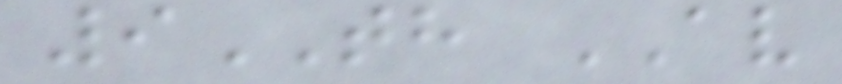9TH AV
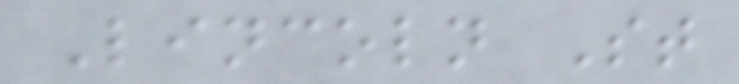Lincoln St
